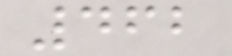462
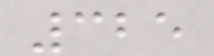325
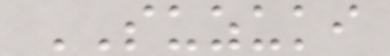SUZUKI
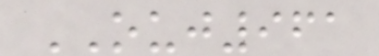OUJ961
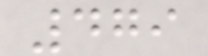479
